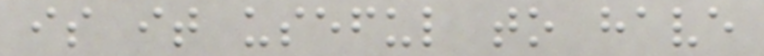is it useful to have
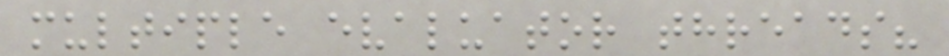multiple evaluator threads?
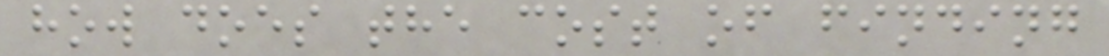how does the cost of finding
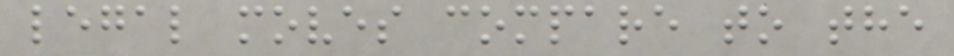legal moves compare to the
